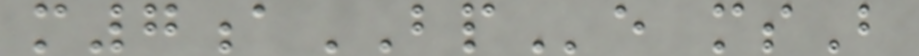m7aBPe msB
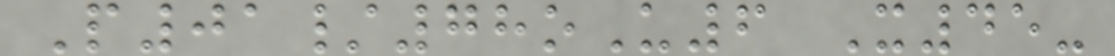P01/78oU6 X45-
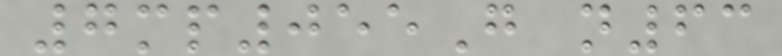7mp055G n63
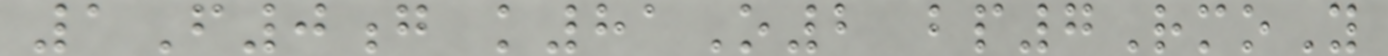1F0g k81O2 bp7RmoY
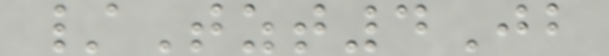/Tzt4Jb
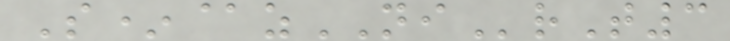S*@zNIrT3
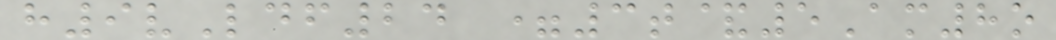h9vLdf24 =3t&5Am8o
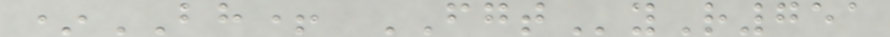*BH+ FGTyR751
